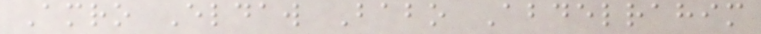Amro Eldaw Babo Abdelrahim
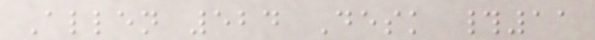Allen 524 Desk #11
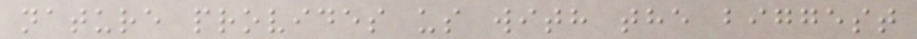nature provides us with the biggest
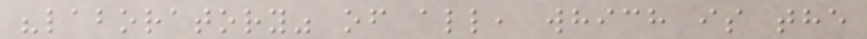"laboratory" of all, which is the
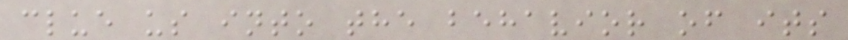clue us into the behavior of its
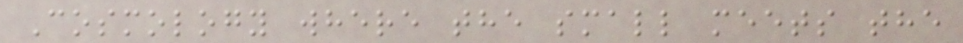Cosmology where the small meets the
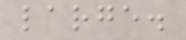large.
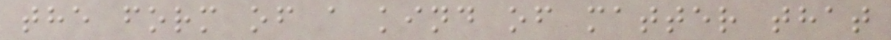the form of a kind of matter that
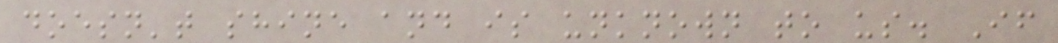doesn't shine and is unknown to us. If
